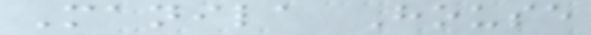Manila House
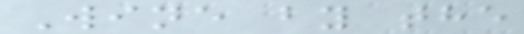Wine by the
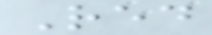Red
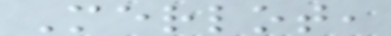Merlot,
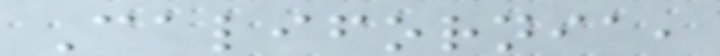California,
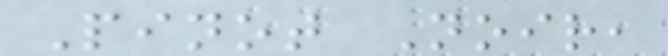Pinot Noir,
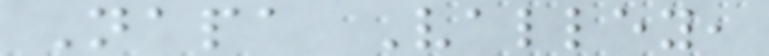Napa Valley,
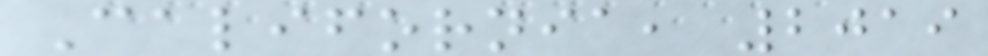California, 2019
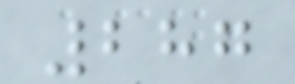287
